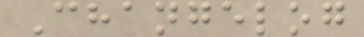Changelog
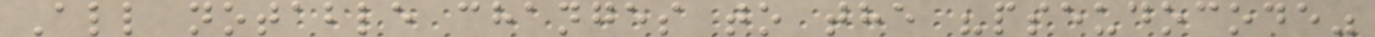All notable changes to the "pseudocode"
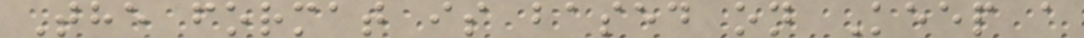The format is based on Keep a
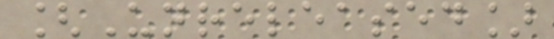[Unreleased]
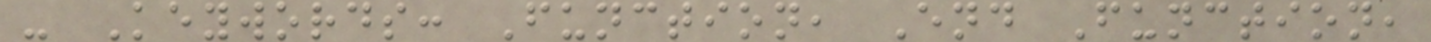- Keywords: Function, End Function,
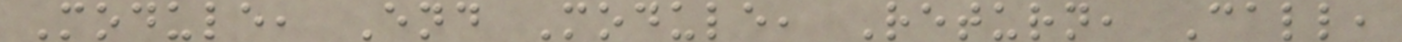Module, End Module, Return, Call,
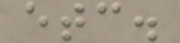etc.
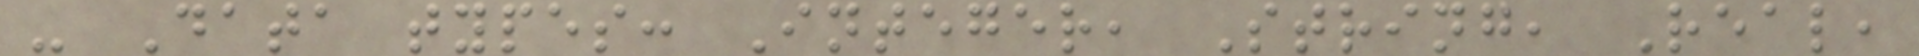- Data types: Integer, String, Real,
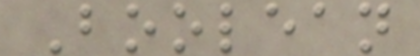Boolean
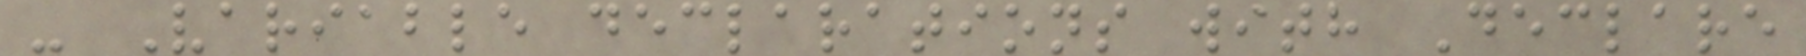- Variable declarations with Declare
